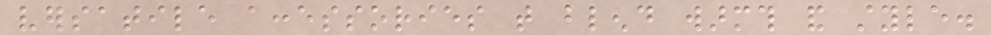versatile accessories that blend warmth and style.
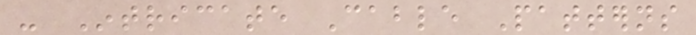- Intricate Cable Patterns
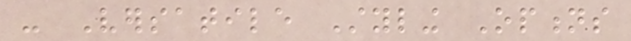- Versatile Styling Options
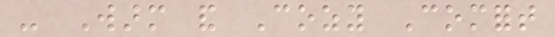- Warm and Cozy Comfort
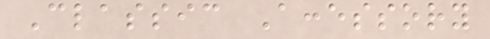Classic Accessory
